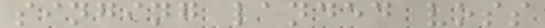singing landed voss
